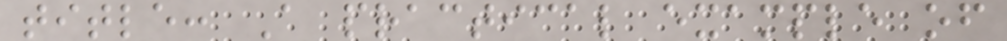title: A practical example of
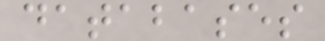databases
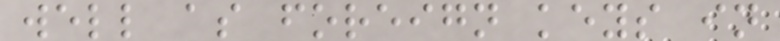well as foreign keys in
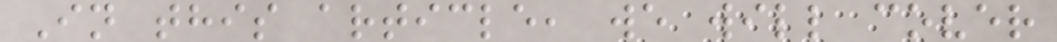In this article, we will cover
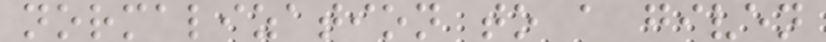normalization to a given
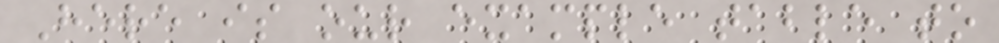Here is our example table to
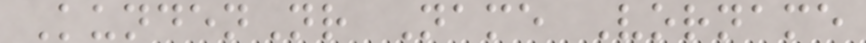KundenNr Name Vorname
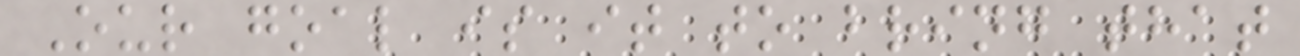Our goal is it to bring that
